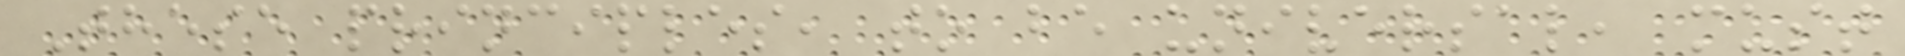These principles, to be universal, must
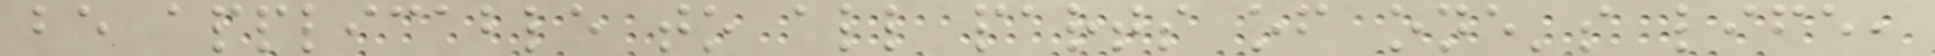be applicable to all parts of one's life,
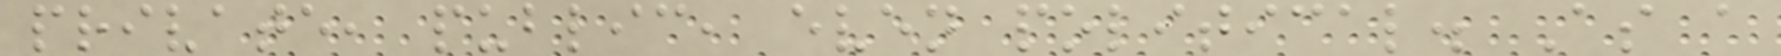private, public, even political. As a
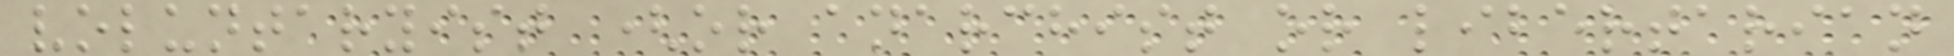voluntaryist (or anarchist or libertarian
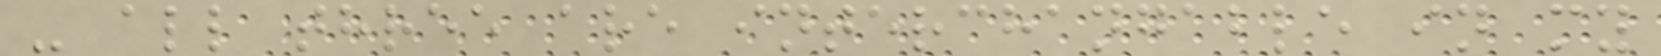- all three are interchangable in my
